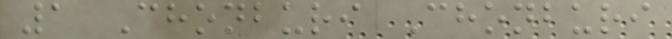1 Chonburi Chonburi
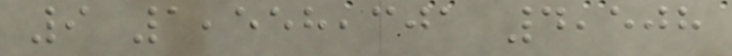9 1,558,301 4,508
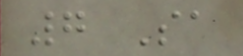7 Sa
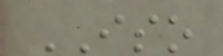ISO
